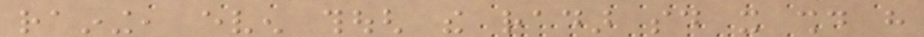raining, even though the radar said it should have
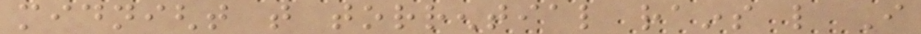midnight that torrential rains like I
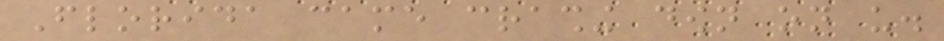Florida came crashing down on us.
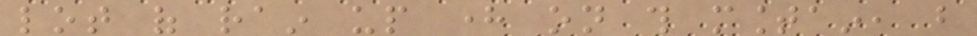lot of rain up here on this mountain, but
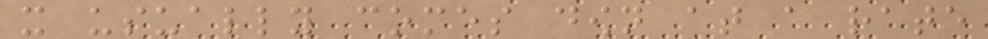it usually comes down at a rate
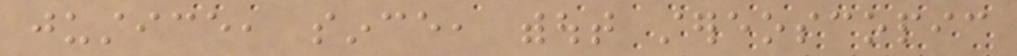justice, since, without stereoscopic
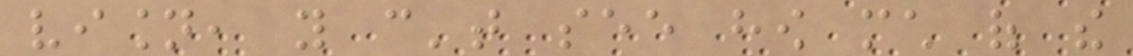vision, you can't see how much of the
